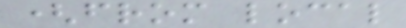(from local
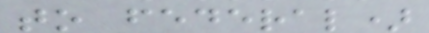to federal)
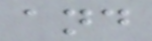and
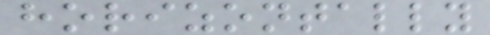horizontally
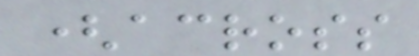(across
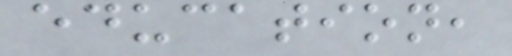education,
